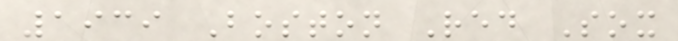1939 Boston Red Sox
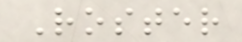Roster
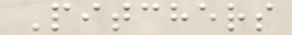Pitchers
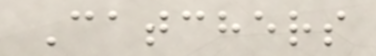Catchers
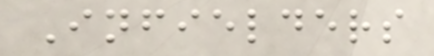Infielders
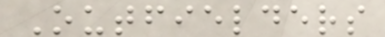Outfielders
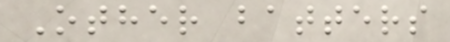Other batters
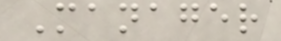Manager
